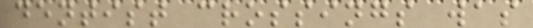dentist crossings was
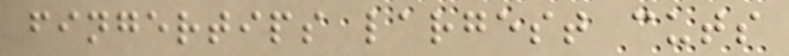fingertips largest cuts
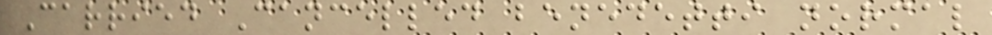Carried Cancelled benedetti normal
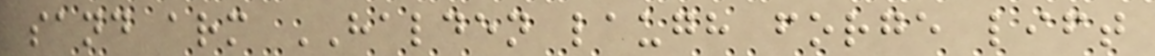sand arm HALDEN laugh forge lift
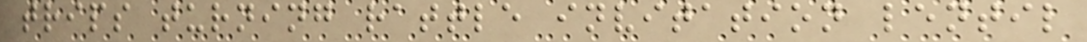trips turning rattle invitation lentil
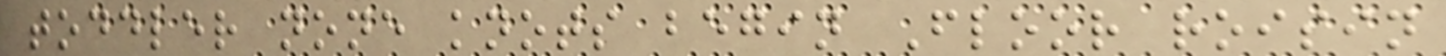toddler none knots begin Floor roisin
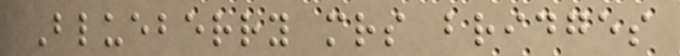Blueberry mrs bridges
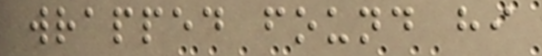wrapped found hi
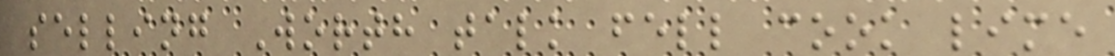selling Worth talk fell cook lime
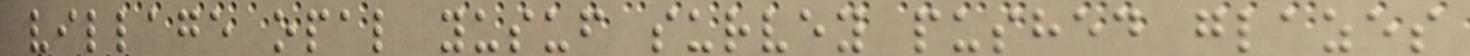village opal yusuf survey pushed glazes
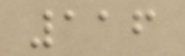116
